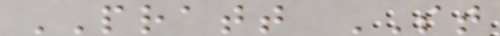PRATT ST
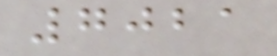7021
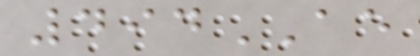494AE
